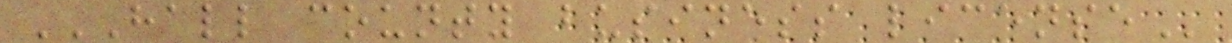HALL COUNTY BUSINESS LICENSE
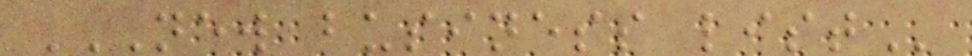NEW BUSINESS LIST
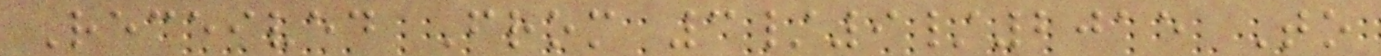Received From 3/9/2015 To
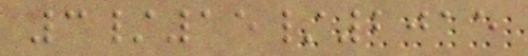3/15/2015
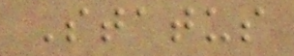Status
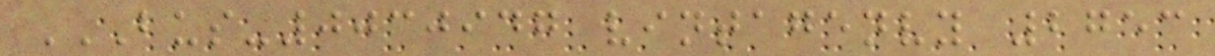BUS-0030947 VINTAGENVY 2753
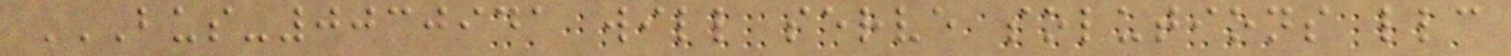BUS-0030941 WILL SERVE SOLUTIONS LLC
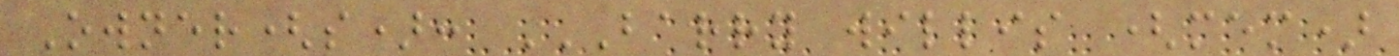Owner(s): BARRY WILLIS (MEM)
